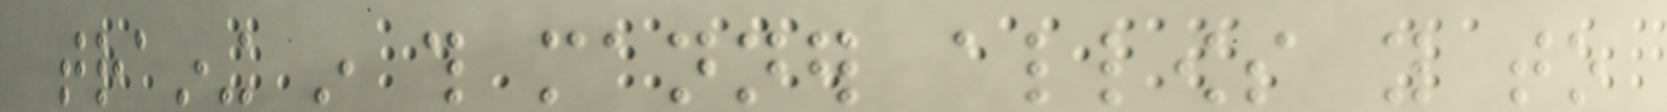training in this manner allows you to
